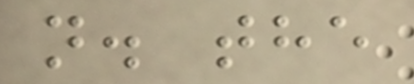n. the
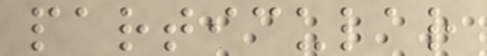particular
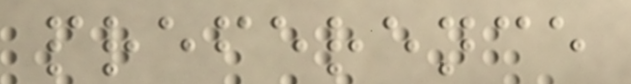preference
